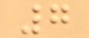7
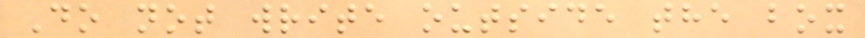Do not write outside the box
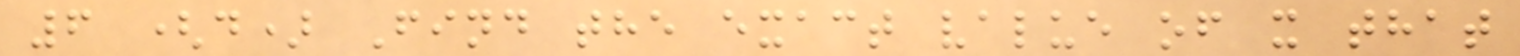6 (d) Find the exact value of x that
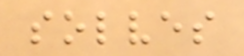solves
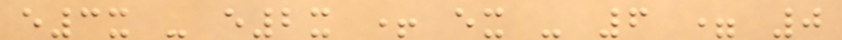e3x - e2x + ex - 6 = 0
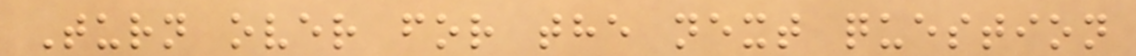Turn over for the next question
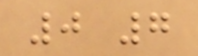0 7
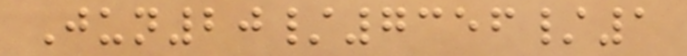Jun20/7356/1
